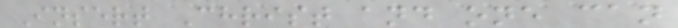Insert Christ and one can
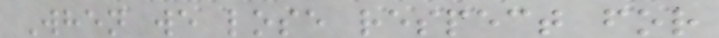When we lose respect for
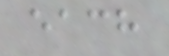each
